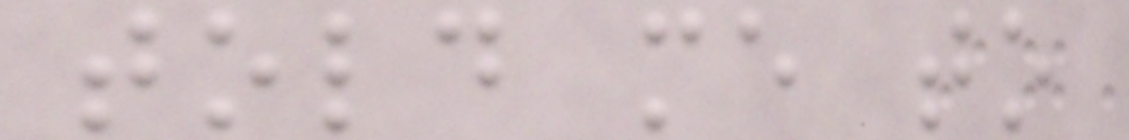told me to
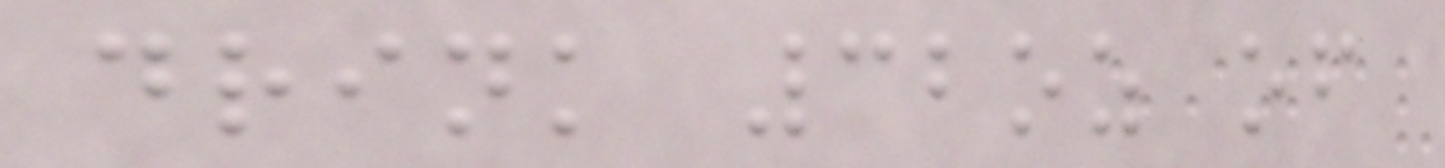drink 32oz of
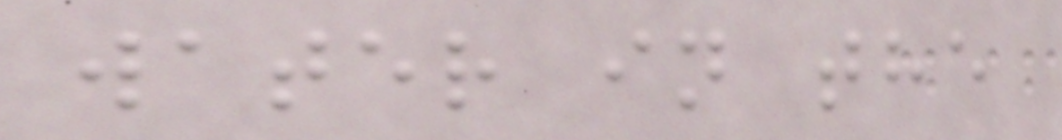water in the
